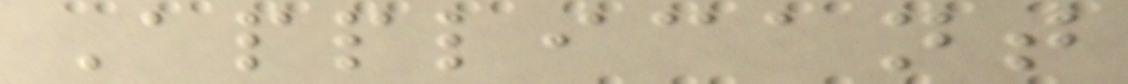Applicant
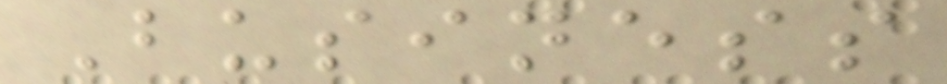Business
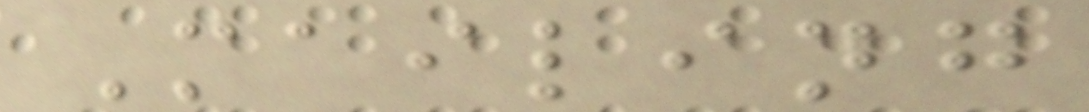Mailing
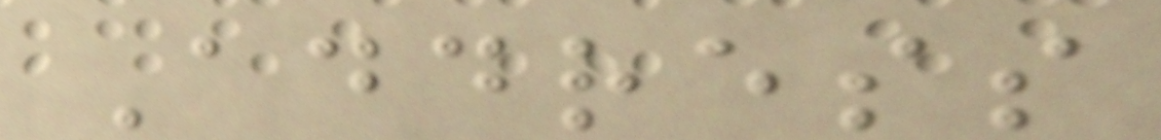Address
